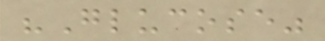"Glucose"
